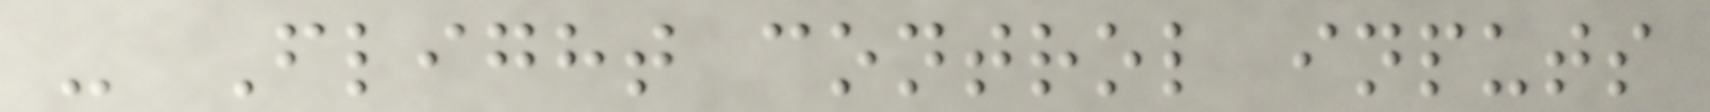- Flight control inputs
